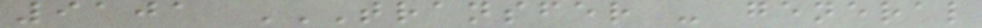9101 TRANSFER - GENERAL
